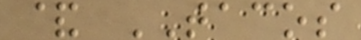& TACOS
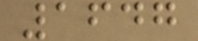1647
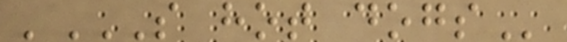'S HOT DOGS
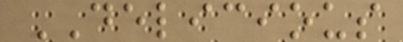DELICIOUS
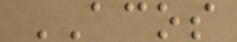ACOS
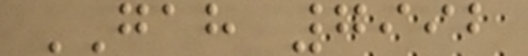GAH 7992
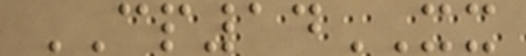CP14XX
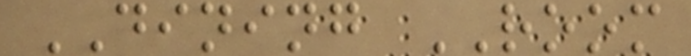DINING ROOM
